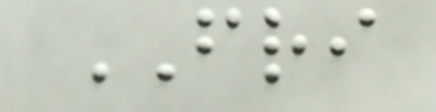FRI
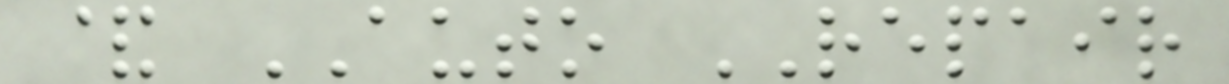& AUTO REPAIR
